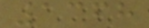1368
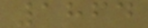1864
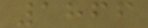1866
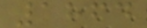1864
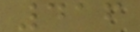416
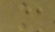k
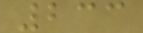233
